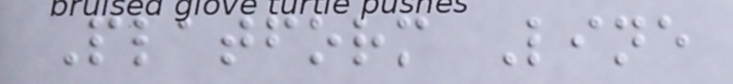Platform Line
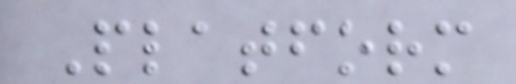Platform
